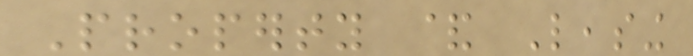Property & Leasing
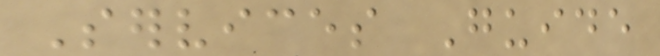Services Guide
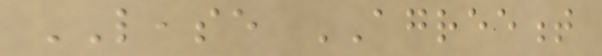LEASE AGREEMENT
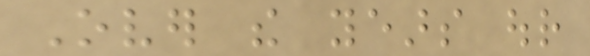Over the years our
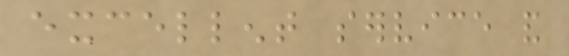excellent service and
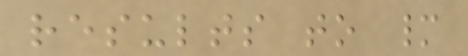results to many
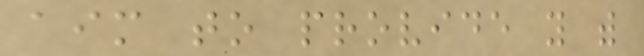aim to provide you with
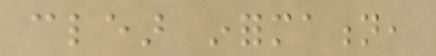clear information,
